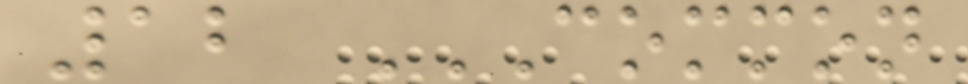12 COMMON
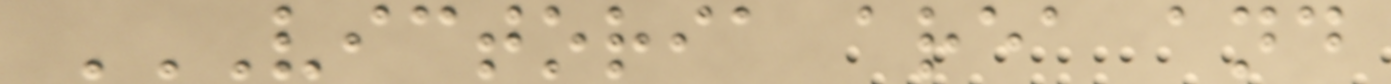VICTORIA AREA AND
